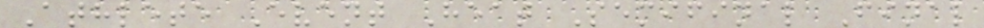Athlete Event Heat Semifinal Final
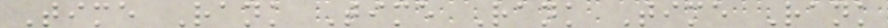Time Rank Time Rank Time Rank
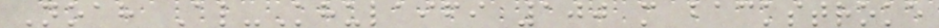Noah Al-Khulaifi 100 m backstroke
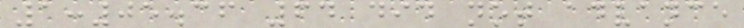1:05.36 64 did not advance
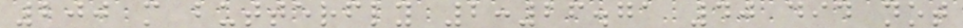200 m butterfly 2:26.71 40 did not
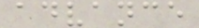advance
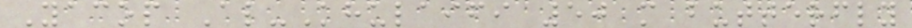Yacop Al-Khulaifi 50 m butterfly
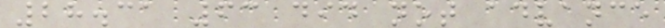28.31 63 did not advance
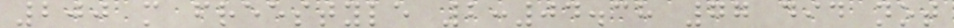200 m freestyle 2:04.38 77 did not
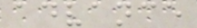advance
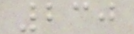230
